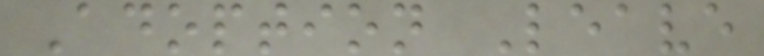Adoption Leave
